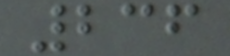236
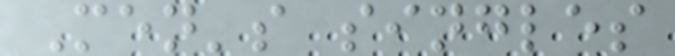Men's singles
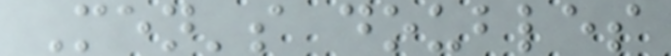Men's doubles
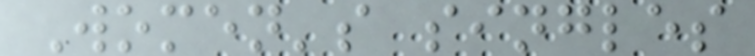Women's singles
